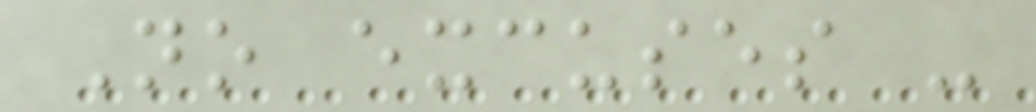No excuses -
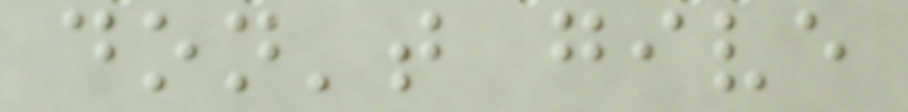don't give
